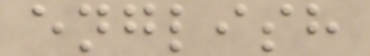english
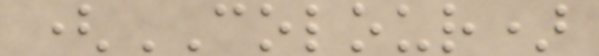(COLOUR)
